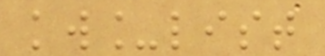kw_list
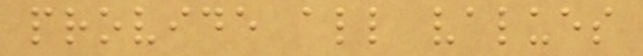provide all values
